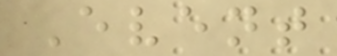Event
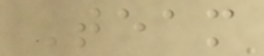Team
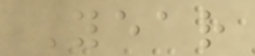Year
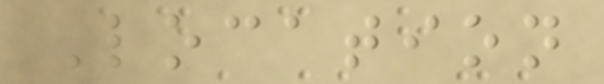Location
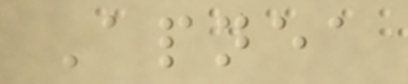Apnea
